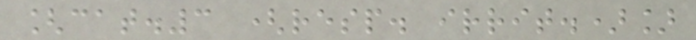[cat.3 (resp. irrit.)]
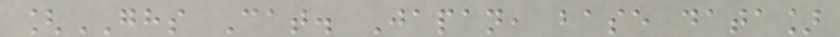[GHS Cat. Japan, base data]
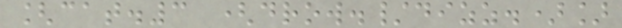[cat.3 (drow./dizz.)]
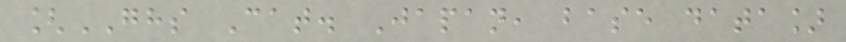[GHS Cat. Japan, base data]
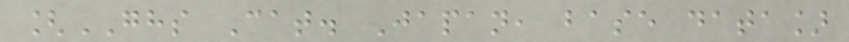[GHS Cat. Japan, base data]
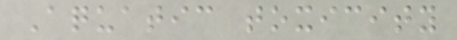Aquatic toxicity
